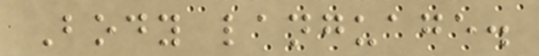Body language.
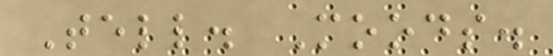Tell. Moods.
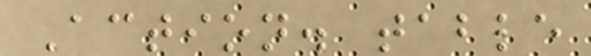Action. table
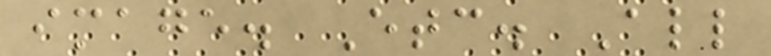image. Etc. All
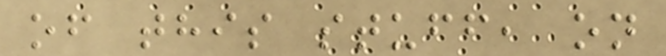of this stuff, on
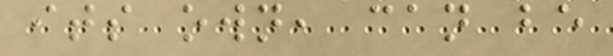its own, can be
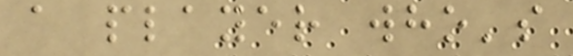a player who's
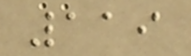119
